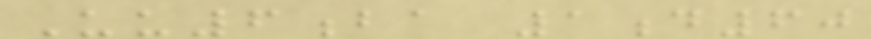Uu6ba 1d60
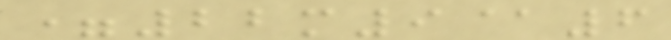=22m9@6
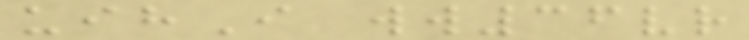uihI ww36vr
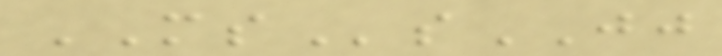MSsJJ
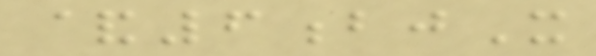&6bjX
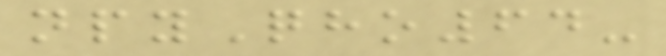npyQho64-
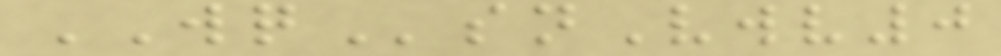WQsnVwv0
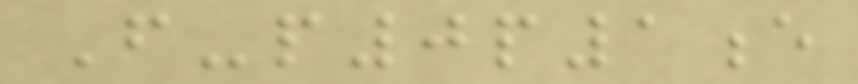F-p0p1e
